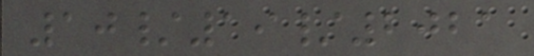10/19/2021
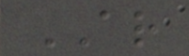AR
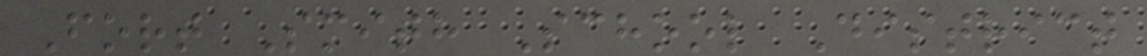Fort Smith School District
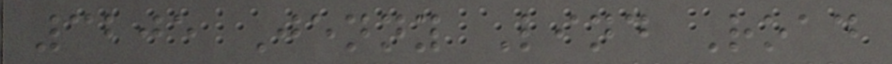3205 Jenny Lind Road
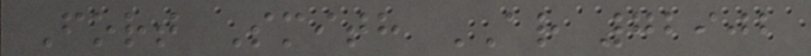Fort Smith AR 72902
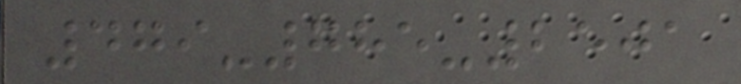479-785-2501
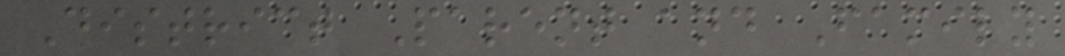District Parent and Family
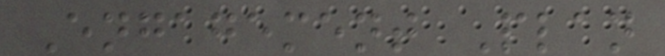Engagement Plan
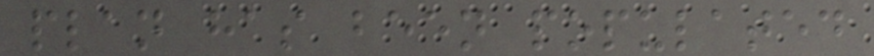plan has been populated
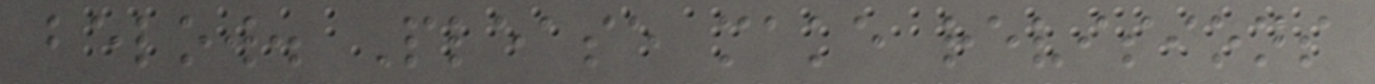below. Please make revisions
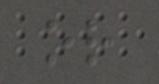or
